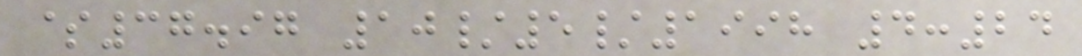$37.97 10/5/1998 4:24
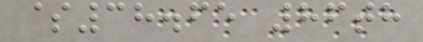$38.65 86th
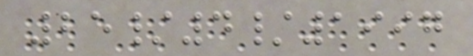25/4/1997
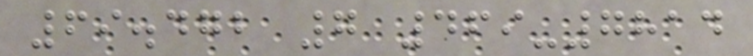69.472 7 469-7814
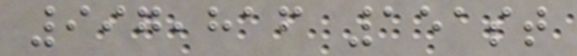997,816 151st
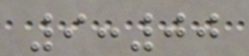9:00
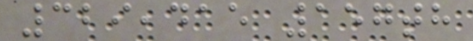329,415 157th
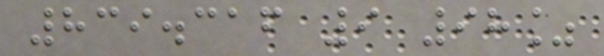839.316 9 98%
